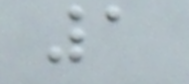1
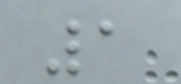1
